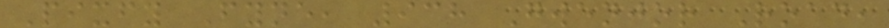Pixfy Fyne, 938 Gwenjor Road,
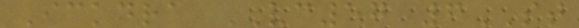Ickdra VC57 6ST
